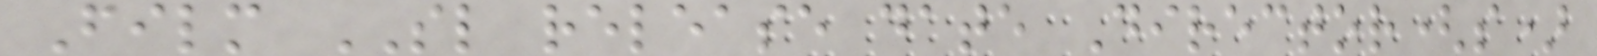Film SL release date Director(s)
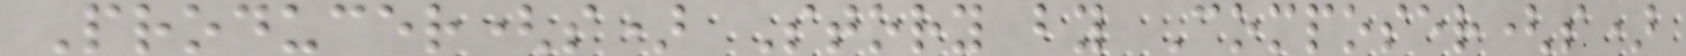Producer(s) Story by Composer(s)
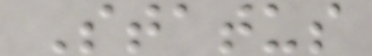Status
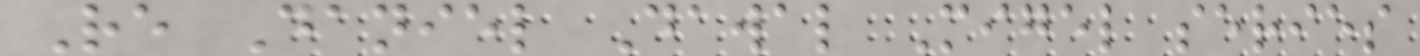Re Daniel Dawal Migel series
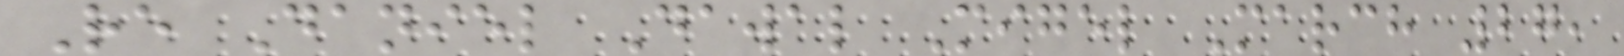Re Daniel Dawal Migel March 27,
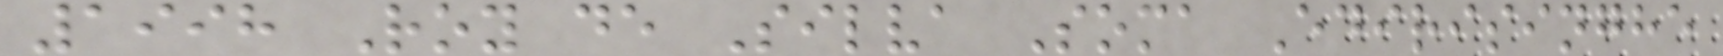1998 Roy de Silva Soma Edirisinghe
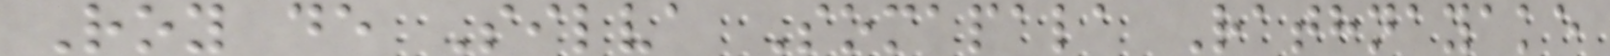Roy de Silva Somapala Rathnayake
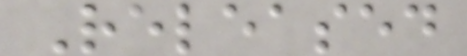Released
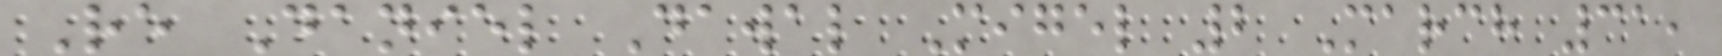Re Daniel Dawal Migel 2 March 31,
